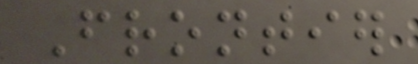Frontier
